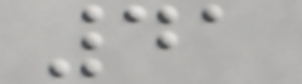41
